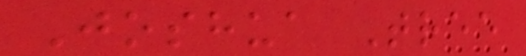Joshua Tree
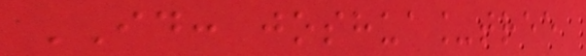ID: joshua_tree
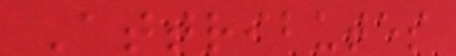Attributes
